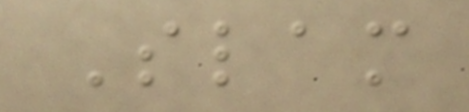Slam
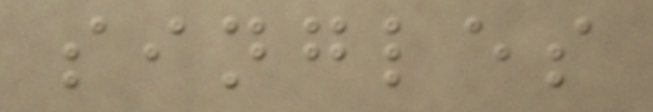singles
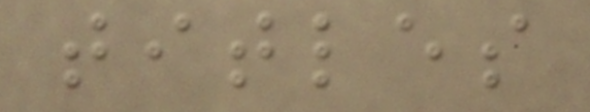titles
